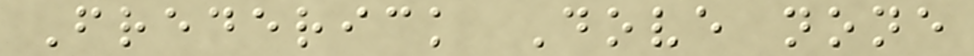Frederick Dove none
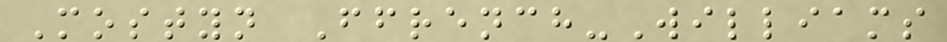Mostyn Ffrench-Williams
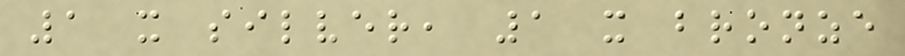1 x silver, 1 x bronze
